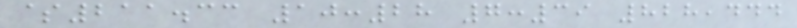$211.33 10:28 7:39 828,444
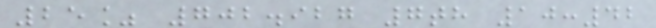25% 702.927 7th 10:42
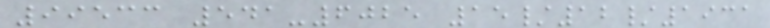99533 541-6025 15/12/1931
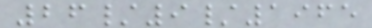26/9/1965
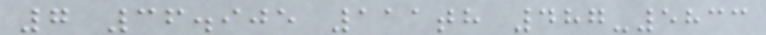7 36.905 111th 487-5833
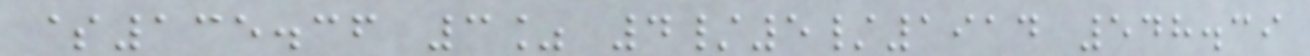$135.36 3% 4/5/1914 548.39
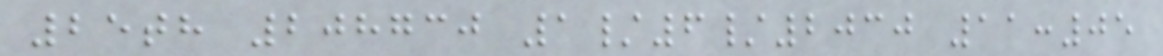25th 208730 1/6/2030 11:05
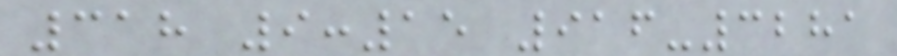318 9:15 916-3281
